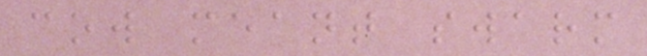cow meant swarm
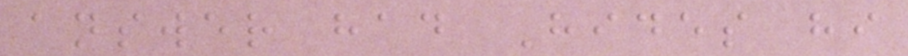answer had Hides hi
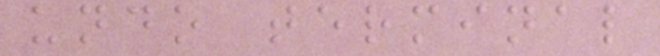undo terminal
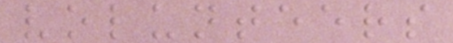volunteers
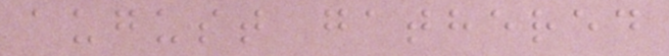august gathered
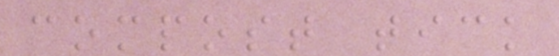compost tick
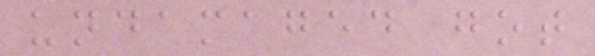undamaged got
